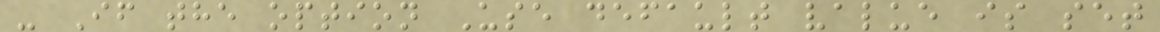- If the option Use default value is set
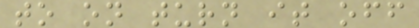to on turn it off
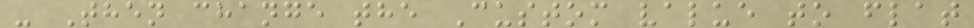- Then change the Custom value to flat
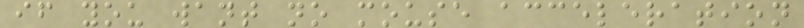if you want no mouse acceleration
